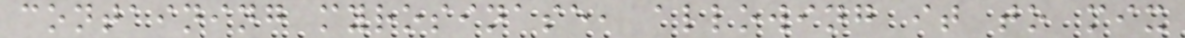containing myrosinase, allowing it to mix
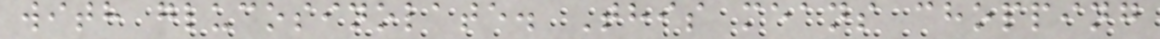with glucosinolate. This means chopping
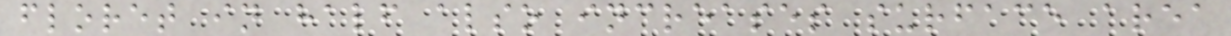floret in half also increases surface area
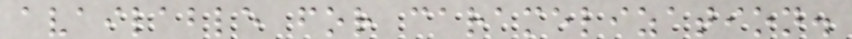available for caramelization.
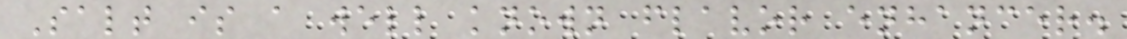Salt is a well known flavor enhancer.
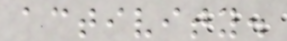activity.
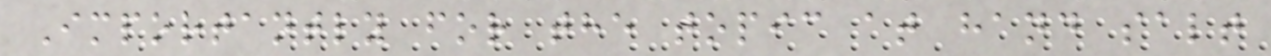Importantly for the topic at hand salt
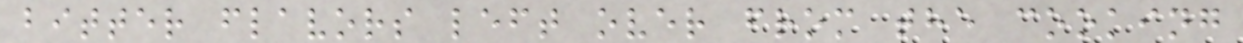bitter flavors left over from the cooking
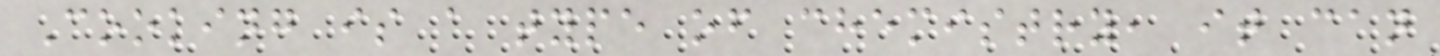Cooking is a type of chemistry, it can
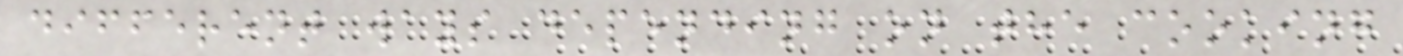different ways depending on the cooking
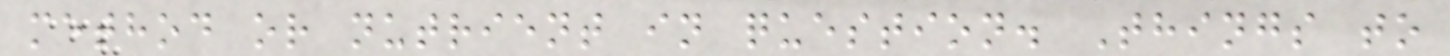method or nutrient in question. Things to
